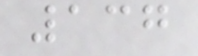137
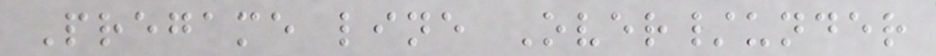Pregame line Over/under
